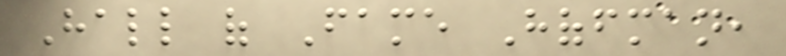Hall of Fame Hoffman,
